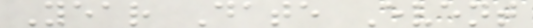Year Date Event
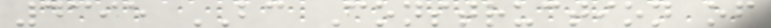4395 BC Construction of
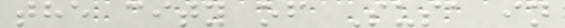the city of Susa in
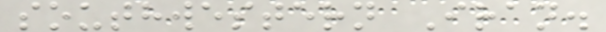southwestern Iran.
